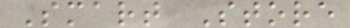Smart Store
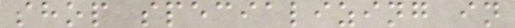shop specializing in
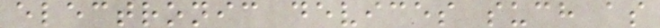electronic devices such as
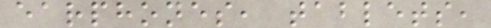earphones, tablets,
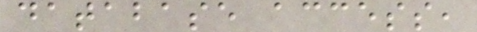database access,
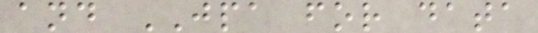and JPA for data
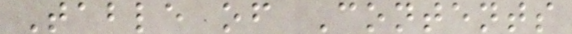Table of Contents
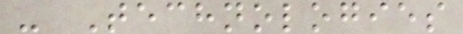- Technologies
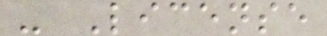- License
